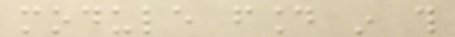module found in this
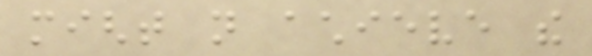might not achieve the
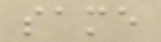same
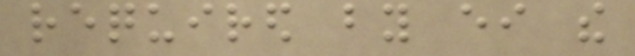required by either the
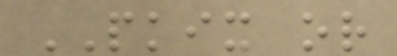PKIX or
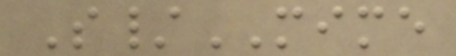S/MIME
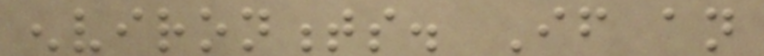environments. If an
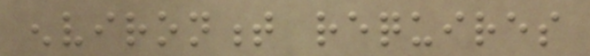environment requires
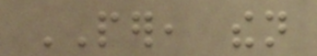PER, then
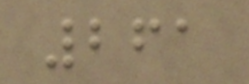261
